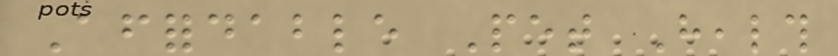Affordable Pet Health
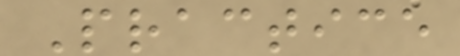Practice
